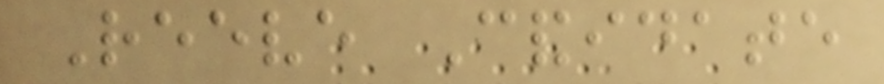Reeve Candidate
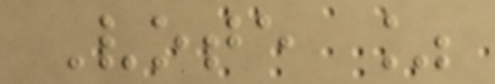Vote %
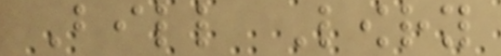Bill Lowry
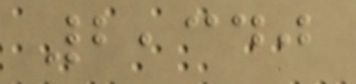2,340
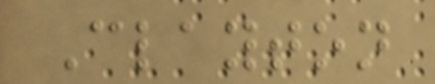Clayton
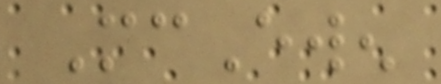McEwen
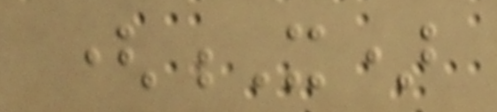(X)
